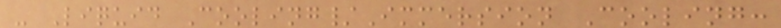- Liquid Cooling/Immersion Cooling:
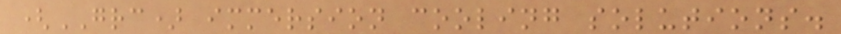(GRC) immersion cooling solutions.
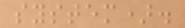system).
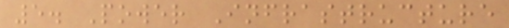5. Power Infrastructure
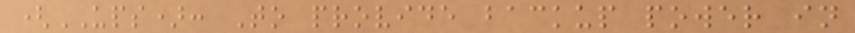(UPS): To provide backup power in
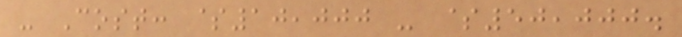- Cost: $10,000 - $50,000.
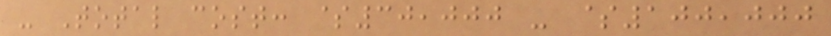- Total cost: $30,000 - $100,000
